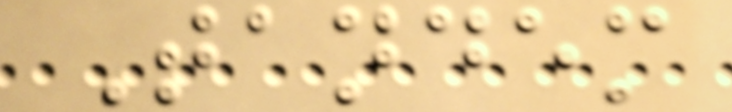Tandem
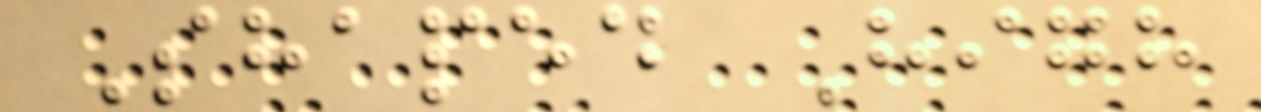Shaped High
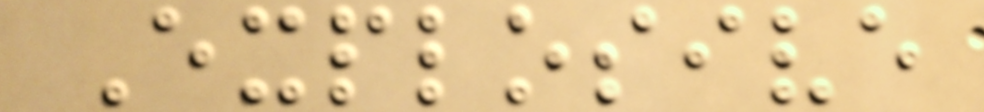Explosive
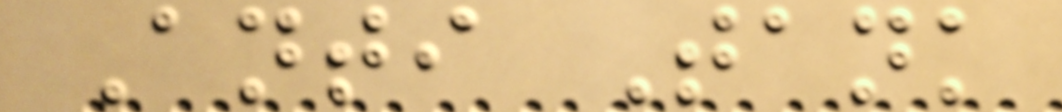Anti Tank
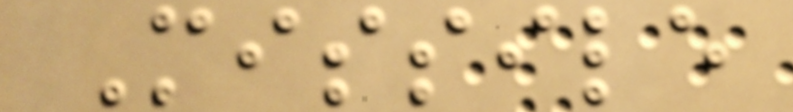Missile
